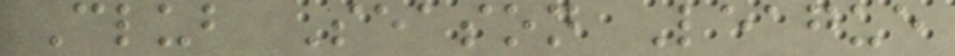Club Season League
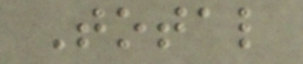Total
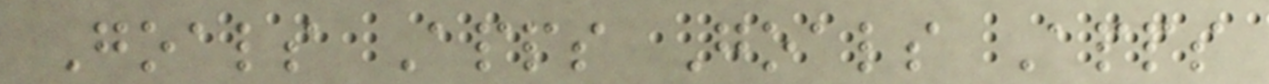Goals Apps Goals Apps
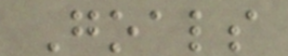Goals
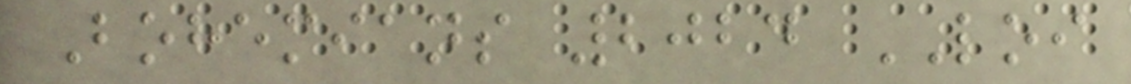Bohemians 2024 LOI
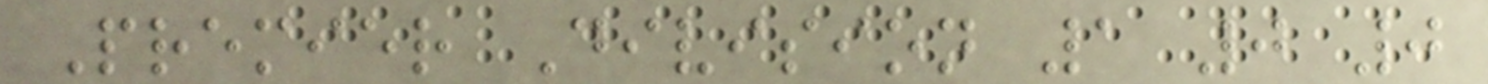Premier Division 1 0 0
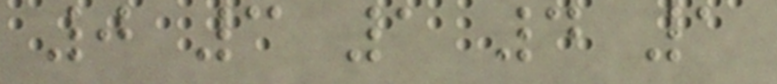0 3 1 4 1
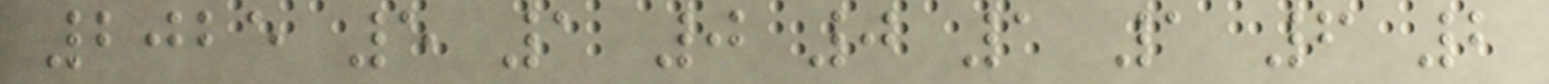2025 5 1 0 0 1 1 6 2
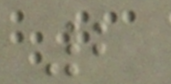2
